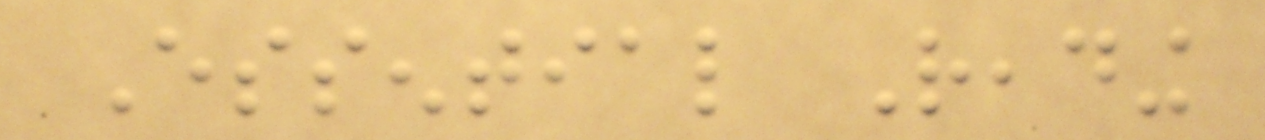Essential Reading
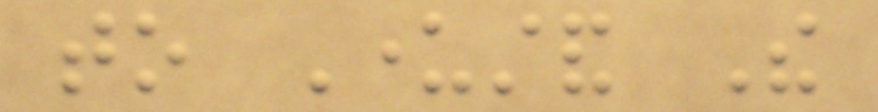to Understand The
